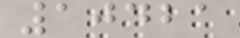10421
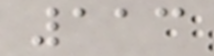113
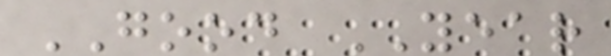GOOD YEAR
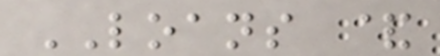LOANS &
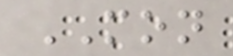MON
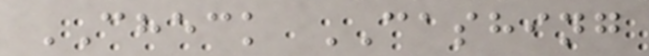CHECK CASHING
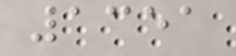1351
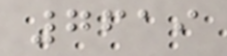7619
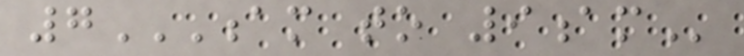7AM TO 9AM
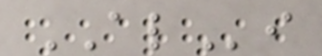ALi
